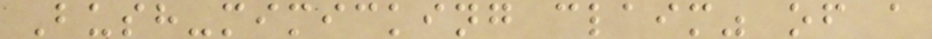Bush-mimicking claim" of a
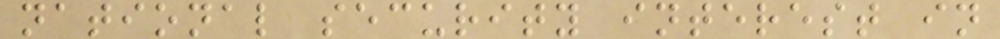national security interest in
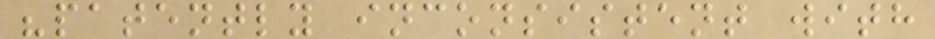"patently inconsistent with
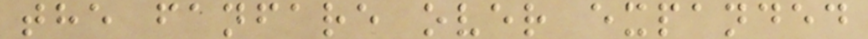the fanfare over expanded
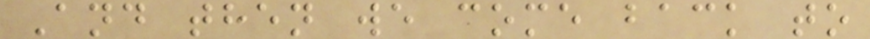And then we come back to
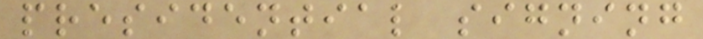presidential signing
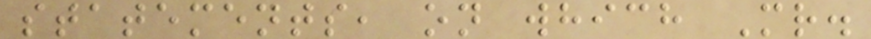statements, on which Mr.
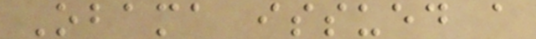Obama issued a
